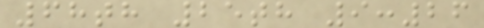68th 25th 9:26
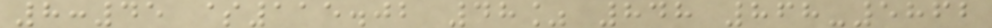8:45 $115.02 48% 848 868-5862
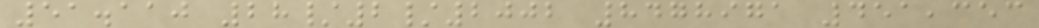51.110 28/2/2002 8478971 451,353
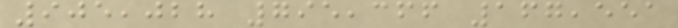905,028 795,366 167,551
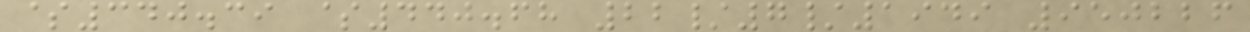$340.39 $440.68 22/7/1949 950226
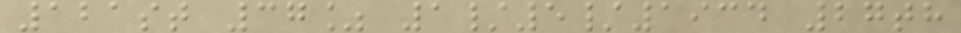121st 37% 1/5/1934 27th
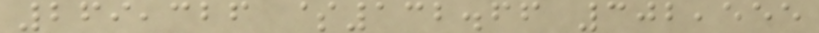269,326 $132.66 302,555
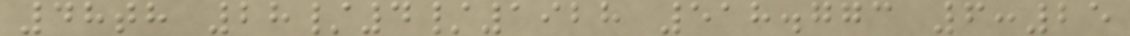48th 28/4/1928 518.773 6:25
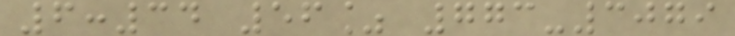6:34 56% 773-3079
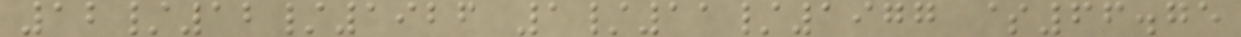12/12/1926 1/11/1977 $66.75
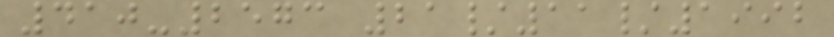410-2573 21/11/1992
